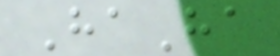HaHa
